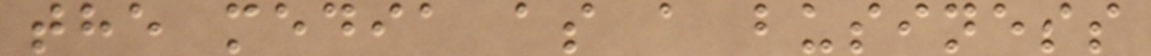the media as a business
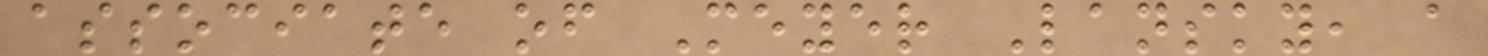associate of Meyer Lansky, a
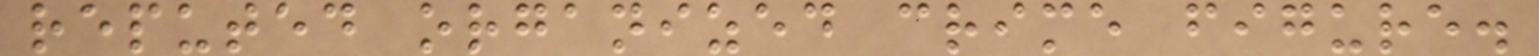reputed organized crime figure.
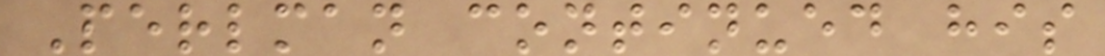Perlman continued his
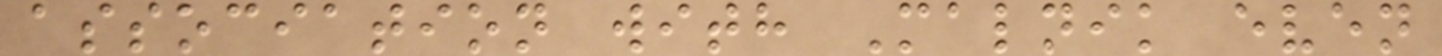association with Malnik even
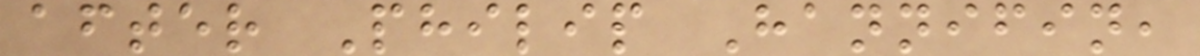after Philip Hannifin,
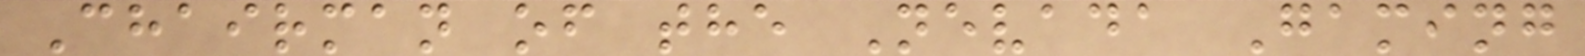Chairman of the Nevada Gaming
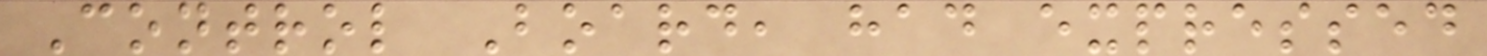Control Board, had expressed
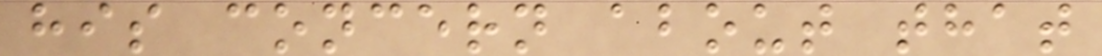his concern about that
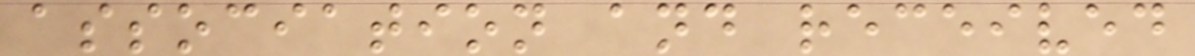association and received
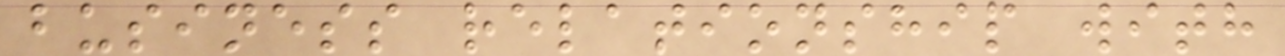business relationship with
